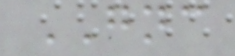GNC
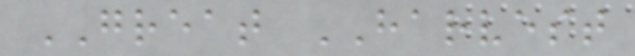GREAT HARVEST
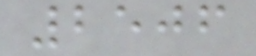2506
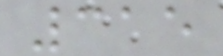315
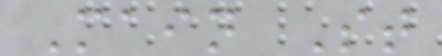Main St
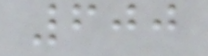600
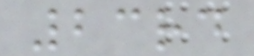23rd
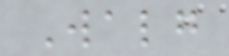Walg
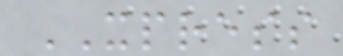XPRESS
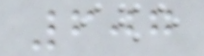607
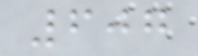607
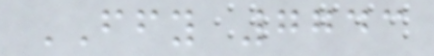FFY 7743
